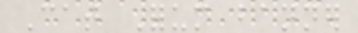Cat Forum banner
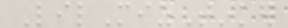LilMizTinker
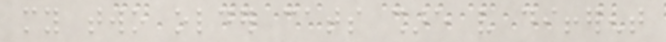my two older cats share very different
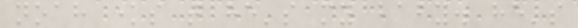noah knows that he's my baby. he's
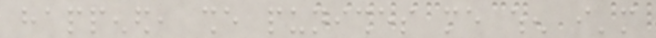happened, she punishes me when i'm
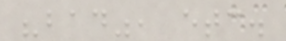"bad", etc.
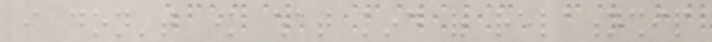i don't know what kind of relationship
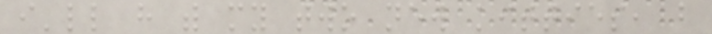i'll have with my two new kitties, but
